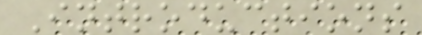Introductions
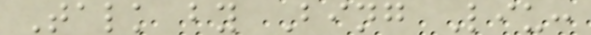Talk by Bing Liu:
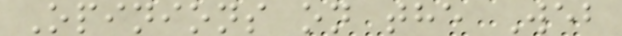Opinions on the Web
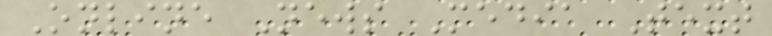Online News Media Text
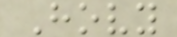Hovy
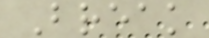Break
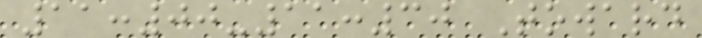11:00-11:30 Toward
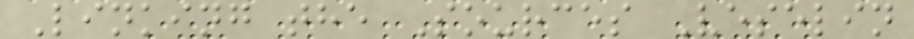Linking the Sources Veselin
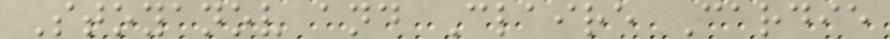Stoyanov and Claire Cardie
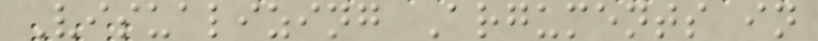Visualizing Arguments in
